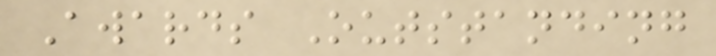Awards Outstanding
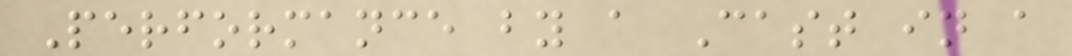Performance by a Cast in a
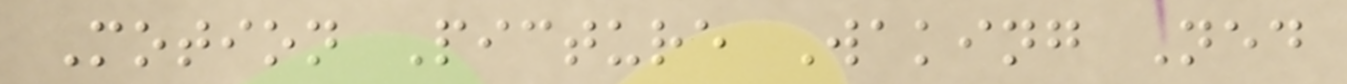Motion Picture Waking Ned
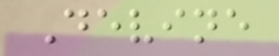Devine
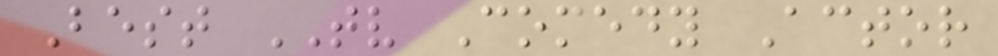Best TV Comedy Actor
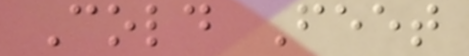Cold Feet
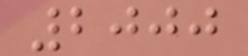2000
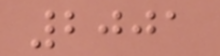2001
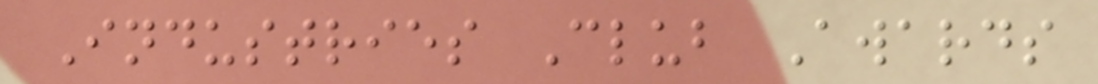Industries Club Awards
